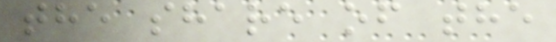the share of the
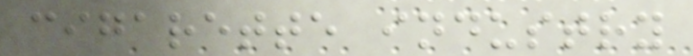cigarette industry
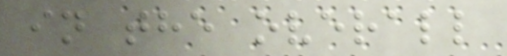in the overall
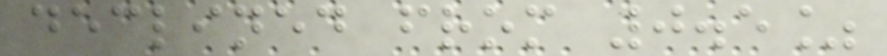declined from 0.5%
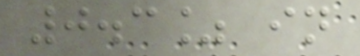0.3% in
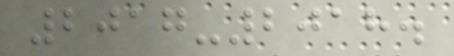2017-2018.
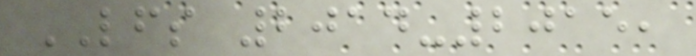LFS 2014-2015,
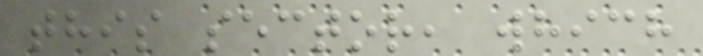this sector, which
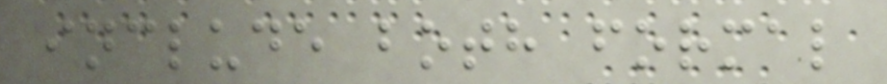include both formal
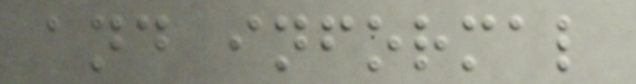and informal
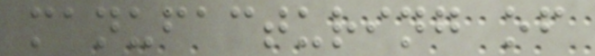manufacturing of
